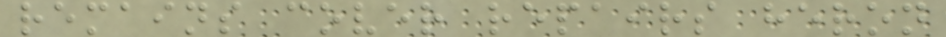remains cover repairs heron
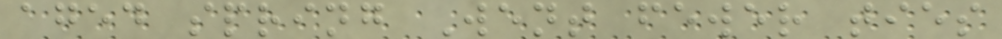aged spring Went fewer ties
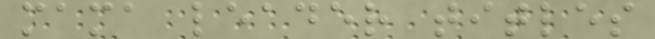mama leader titles
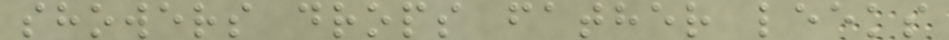showers drops father leeks
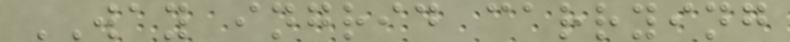WAY ingrid carrying
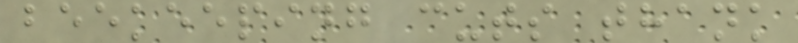beekeeping cuts thank
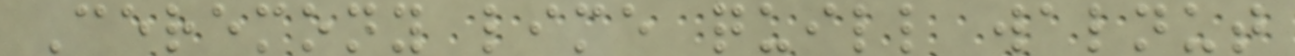Ceremony lime quill walnut
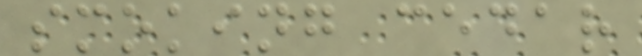smoking cedar
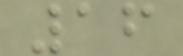16
